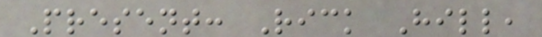Present: Rick Hill,
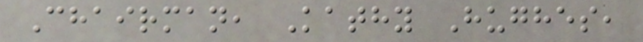Chairman, Kathy Hughes,
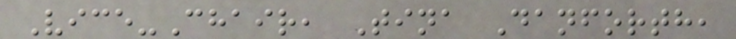Vice-Chair, Tina Danforth,
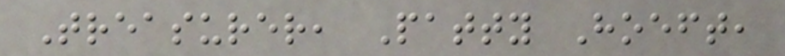Treasurer, Patty Hoeft,
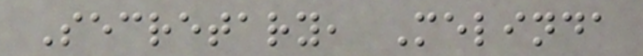Secretary, Melinda
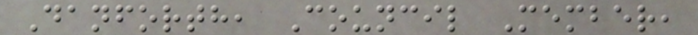Danforth, Council Member,
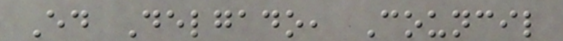Ed Delgado, Council
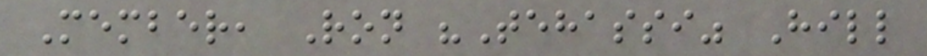Member, Ron "Tehassi" Hill
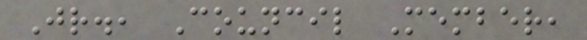Jr., Council Member,
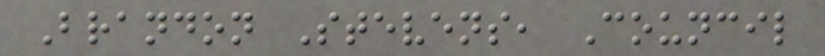Brandon Stevens, Council
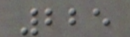225
